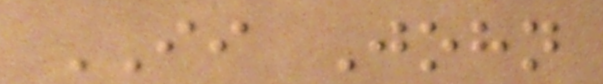II John
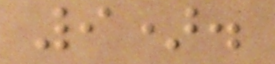9).
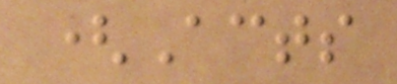(Acts
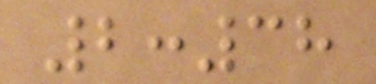2:38
